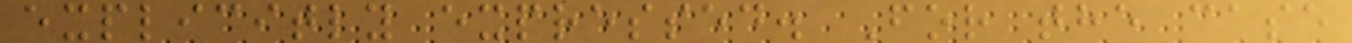explicitly expressed. For the case
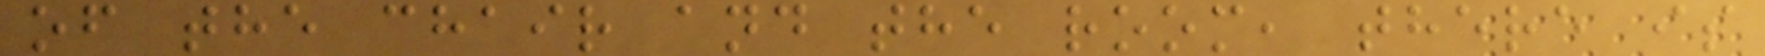of the chair and the room, there is
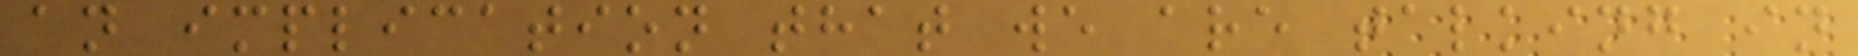an implication that we are talking in
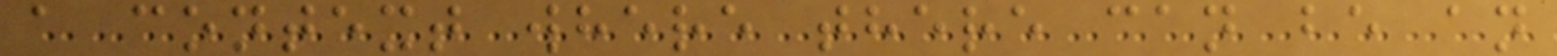a context where there can be an
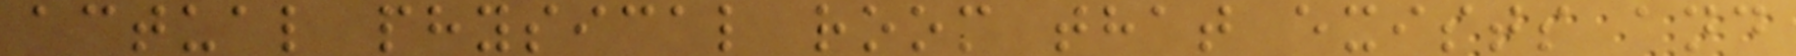actual physical room that exists and
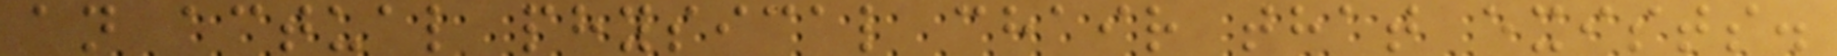an actual physical chair that exists.
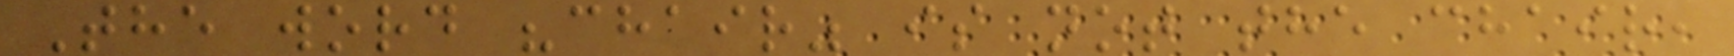The word "chair" is not the chair,
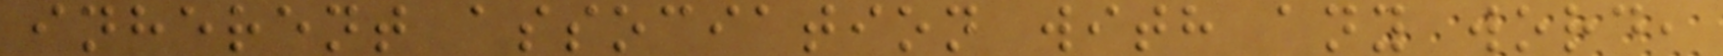inherent association with any word,
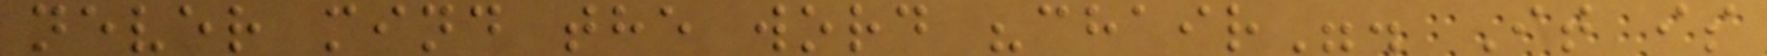never mind the word "chair". It is
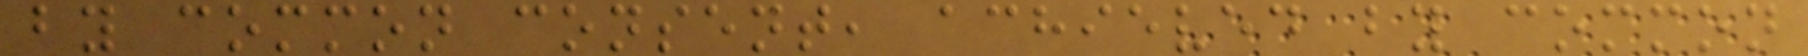by common consent, achieved by common
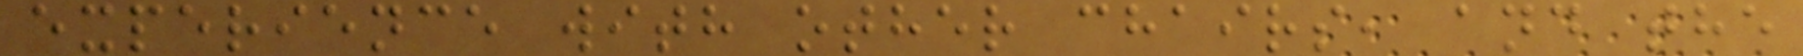experience with other chairs, and the
